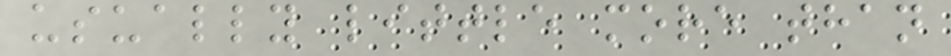usually little more than
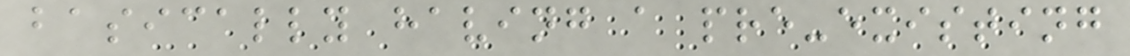basically having a pre-existing
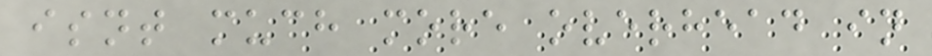isnt much more overhead in
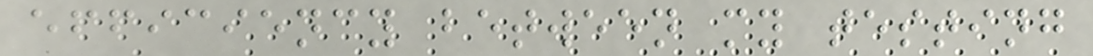efficiency between my testing
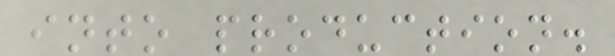into production.
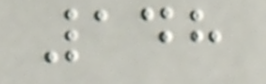148
